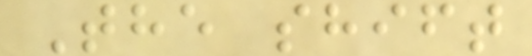The shift
